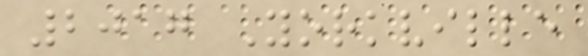2017 Yorkville
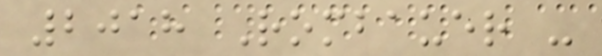2018 Rombauer -
